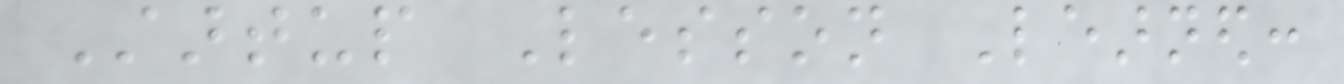Startup Lesson Learned:
